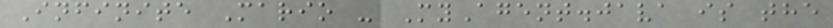Infinite Mario - MyAgent.java is the
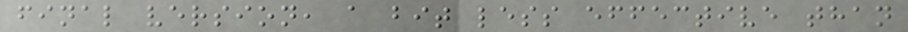final version, a bit less effective than
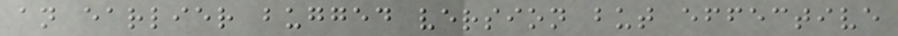an earlier bugged version but effective
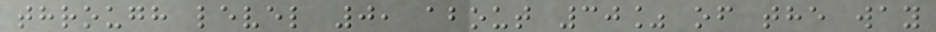through level 0, about 30% of the way
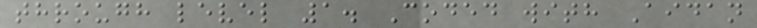through level 1. Coded with Aidan
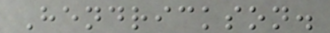Hendrickson.
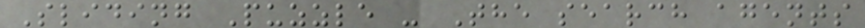Sliding Puzzle - The search agents
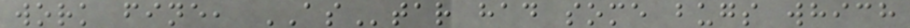work fine, AStar had some bugs which
